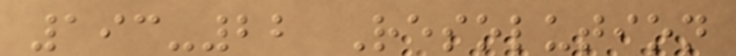193-22 Resolution
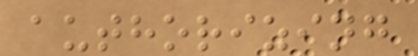authorizing
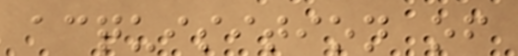acquisition of
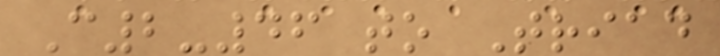C2-46 to Triad
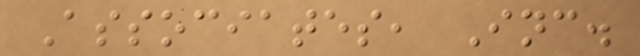Associates, Inc.
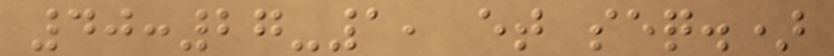40:27-1, et seq.)
